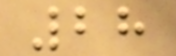28
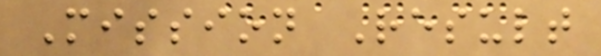Mission Result
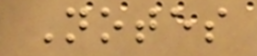Notes
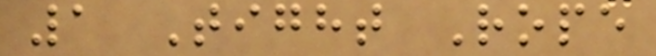1 Tight Rope
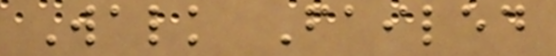Walk Failed
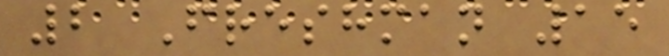2 Freshman 15
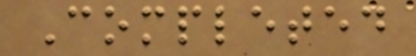Completed
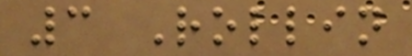3 Rollin
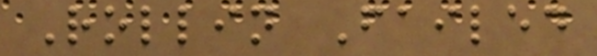Rollin Failed
